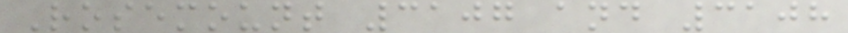Rosemount 3107 and 3108
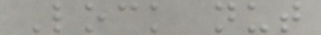Lock nut
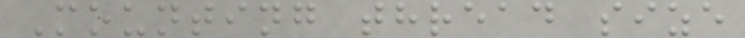Mounting thread size
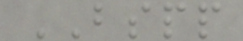BSPP
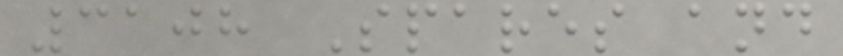3108 Spares and
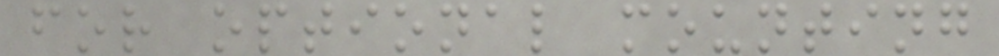for optional mounting
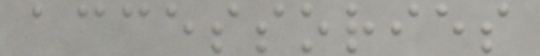accessories
